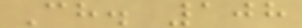Ch. 108
